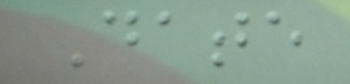Date
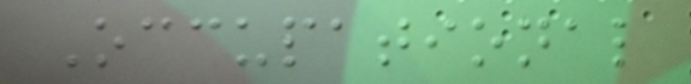Occupational
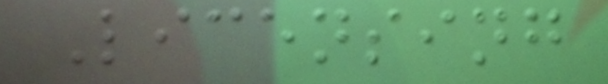Licensing
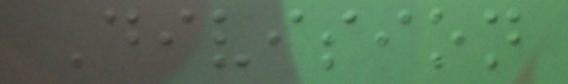Division
